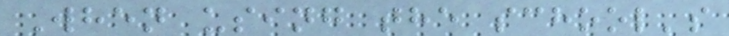When using the school's
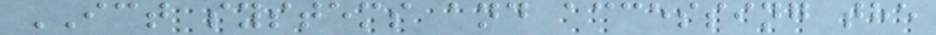ICT systems and accessing the
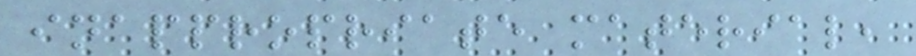inappropriate material,
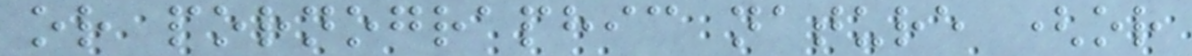or pornographic nature (or
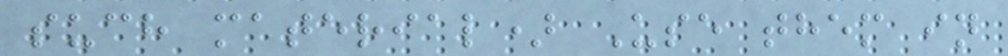such material) Use them in
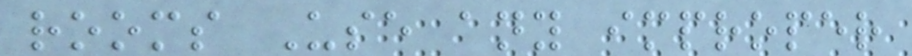rooms Use any improper
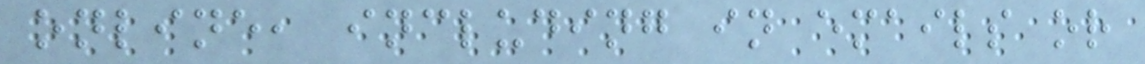online, including in emails or
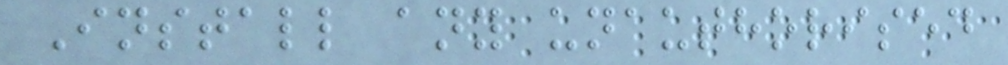Install any unauthorised
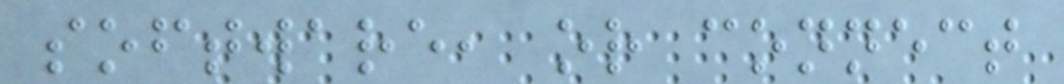software, or connect
